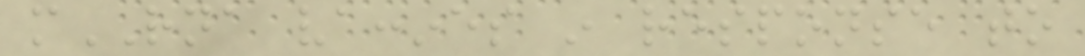mRNA vaccines in response to
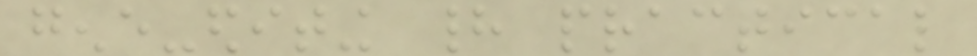gene-editing had practical
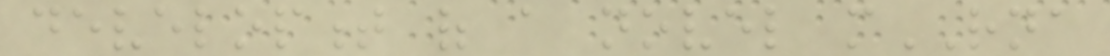development of a novel mRNA
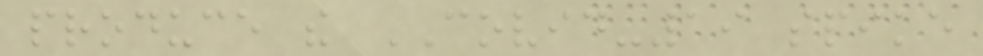produce the COVID-19 spike
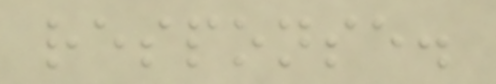response.
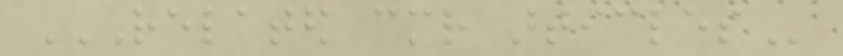RELATED CMR ARTICLES
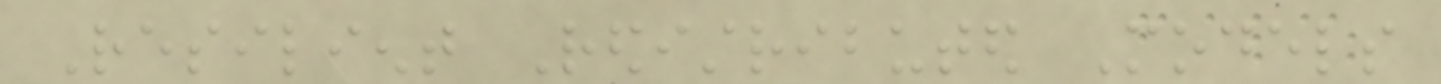Resilient Redistributed Models
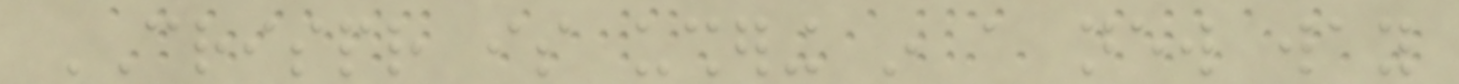CRISPR is ushering in a new way
